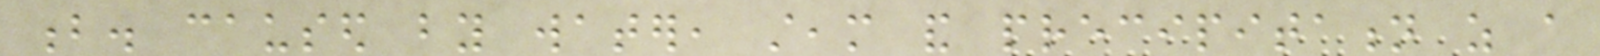b. caused by water, steam and precipitation as a
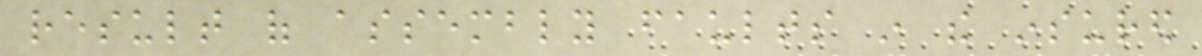result of assembly faults in the insured
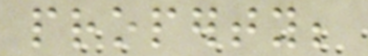property;
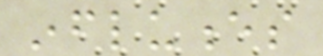influences
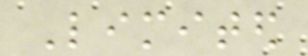Limited
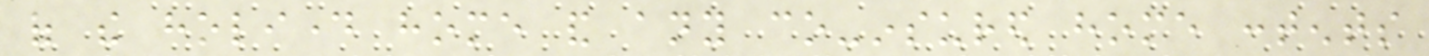of the holiday home and any co-insured home contents
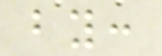by:
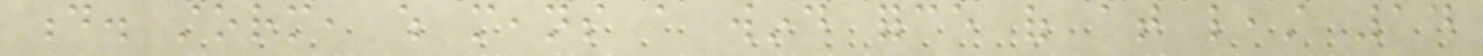d. storm, which means a wind force of at least 14
